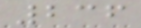236
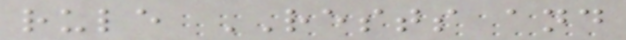rule RESTS and
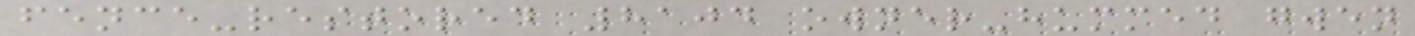fence-restored 8104 owner-hummed gwen
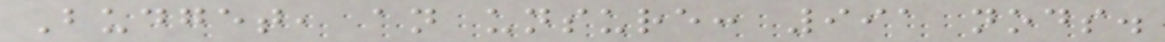Budget, an unsure: 991 nods.
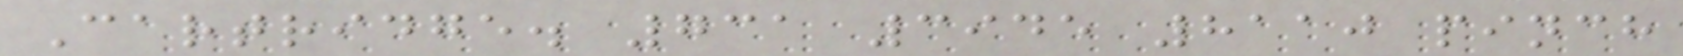Cartridge. 731 3945 8110 pinch
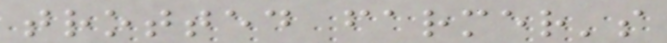trotted farmer's
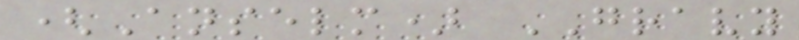(Anselm) GRAVY
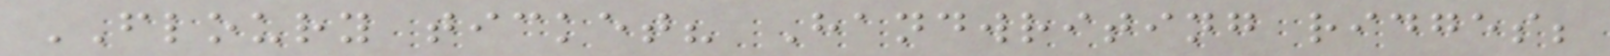FLOURY ticket? Handwriting ridges;
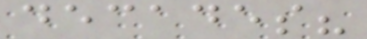decades?
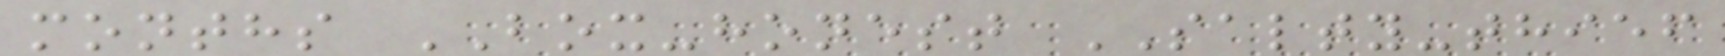months BOX-honest SALTY-thief
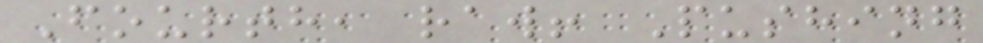Fourth, raw! Pushing
